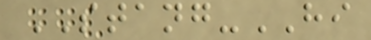STANG-HI
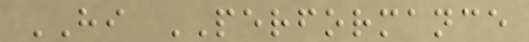HI PERFORMANCE
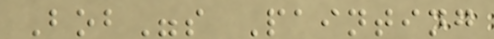Bob"s Painting
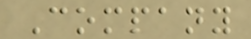Company
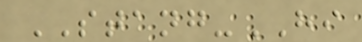STANG-HI
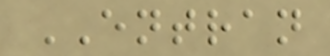ENTRAN
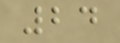24
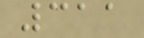311
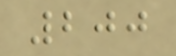200
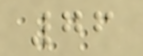76
